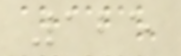125
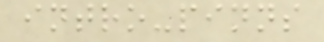intro-pinns
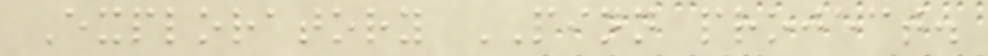Exploratory PINN project.
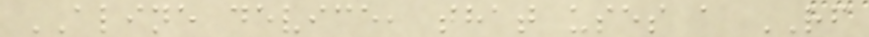ALINE device, that uses a RF
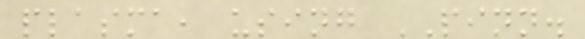plasma, using PINN.
